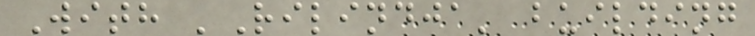With 'Rilindja' building
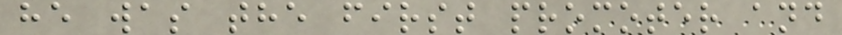he was the first promoter and
